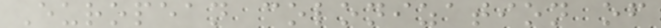European colonization of
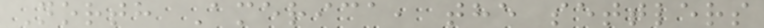North America, the settlers
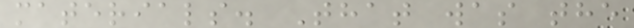materials. That was the
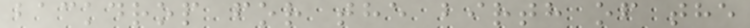backdrop for the birth of the
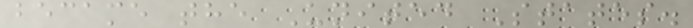became the United States.
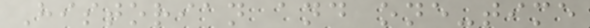Historian and one-time
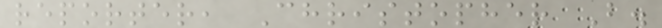reporter, Christopher B.
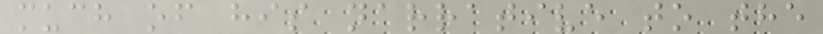much of his narrative to the
